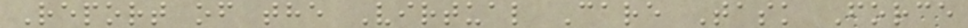Report of the Virtual Care Task Force
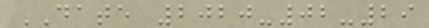DATE 2020-02-29
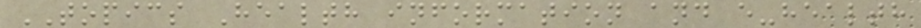TOPICS Health information and e-health
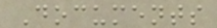Documents
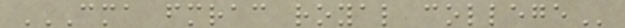CMA FMRAC ROYAL COLLEGE
